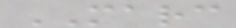MARC
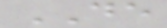DE
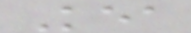Kea
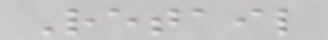Retail
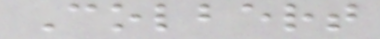Colbert
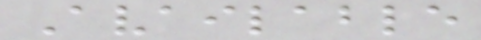Available
